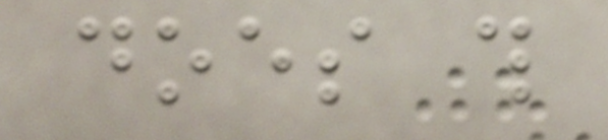does this
